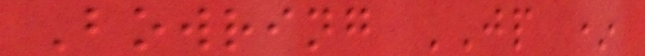Bowring JP *
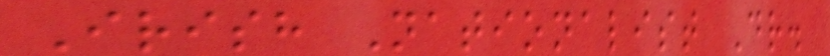Irish Nationalist Dr.
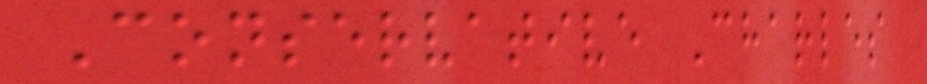Conservative Charles
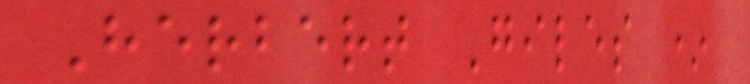Herbert Giles *
